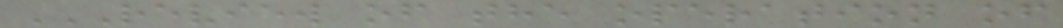REVIEW OF THE OPERATION OF
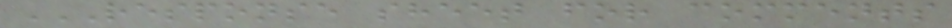RESPONSE SHEET FOR COMMENTS
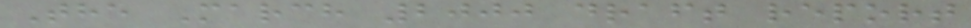The March 2000 draft report
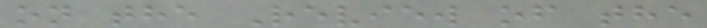on the Review of the
